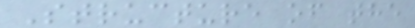Structure of the
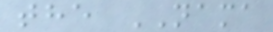the NAMA
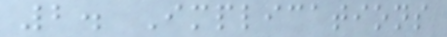2. Implications
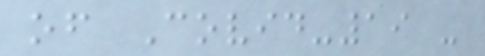of Covid-19 -
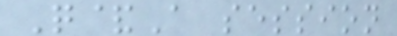Q&A session
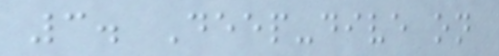3. Deep-dive on
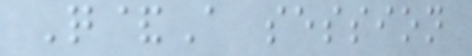Q&A session
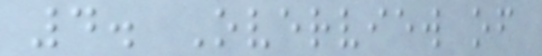4. Overview of
